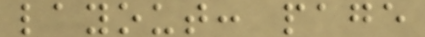layout: page
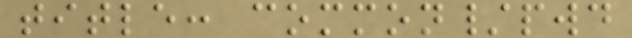title: common/pwd
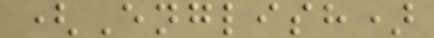(English)
